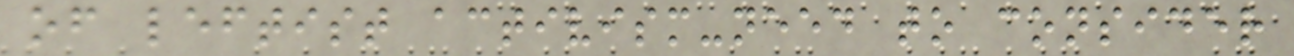of leftist activism-need to consider
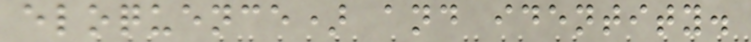eloquence) and identity.
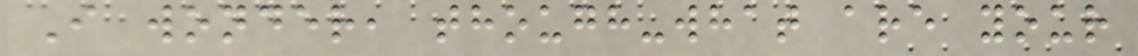I wonder, though-what are your
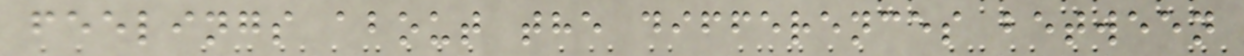feelings about the differences between
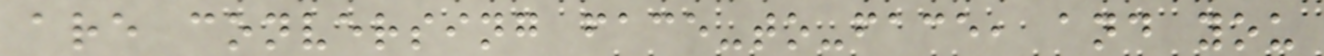are conversing face-to-face, and you
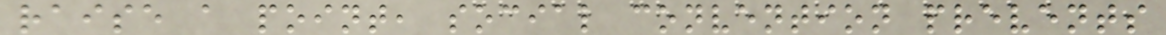raise a point, social convention prevents
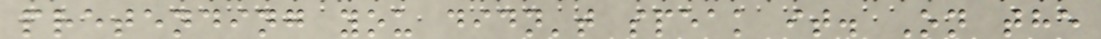pretending you didn't speak it. On the
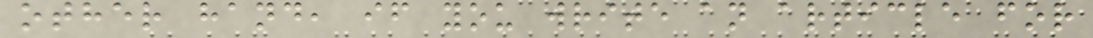other hand, if you write an article for
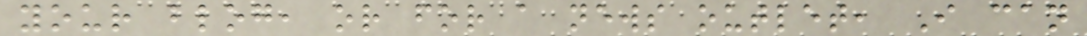your blog, or for a news outlet, I can
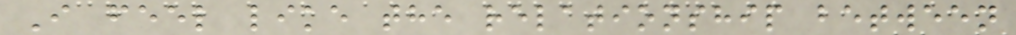I feel like the relationship between
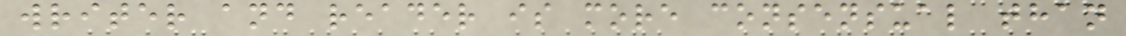writer and reader is more consensual than
